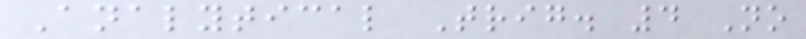Analytical Trig. 4 No
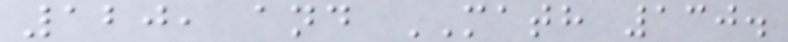120, and MATH 130.
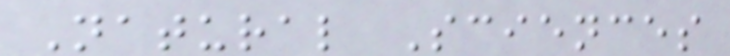Natural Sciences
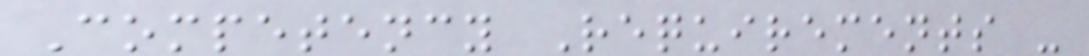Competency Requirements -
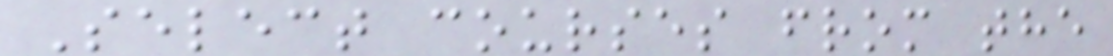Select courses from the
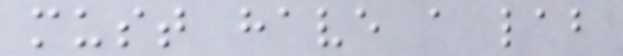must have a lab
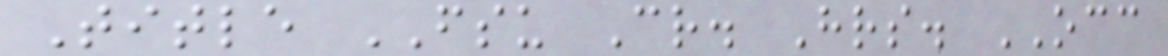Title FSU Cr. Hrs. OCC
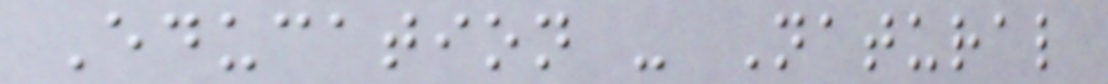Education - Natural
